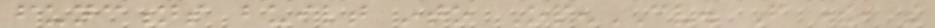functions built into OpenCV. From there, the
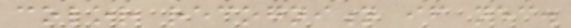color recognition if necessary.
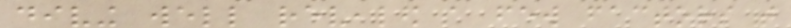diving well revealed a few factors that
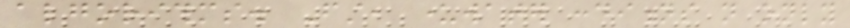algorithms. First, underwater conditions not only
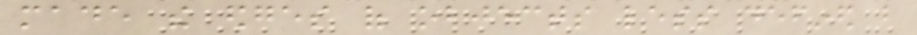made the edges of objects less defined but
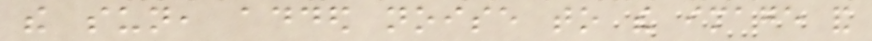the sun, added noise to the image and
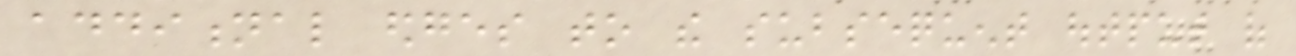additional edges to the subsequent output of
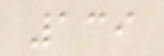139
